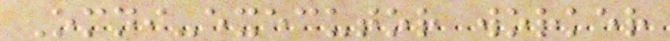Omni-executor worker
